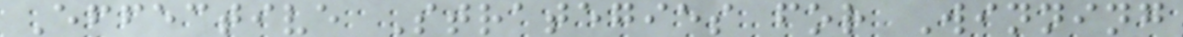Effective Strategies for Winning
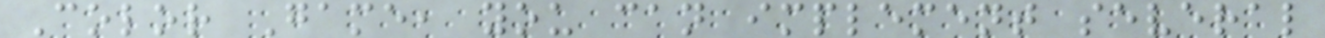Color Game, you can implement several
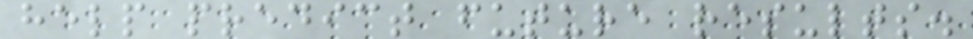help predict future results.
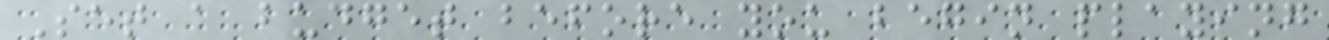Set a budget before you begin playing
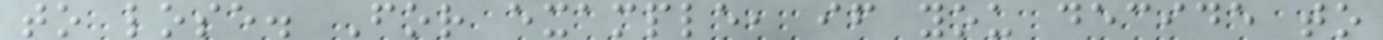to lose. For example, if you decide to
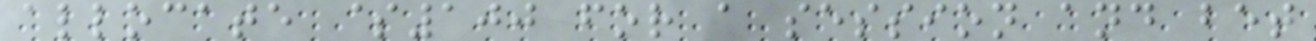allocate $100 for a session and bet
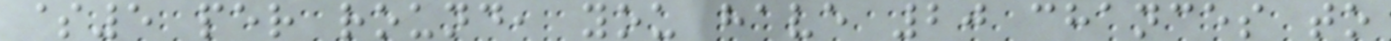$5 per round, you have 20 chances to
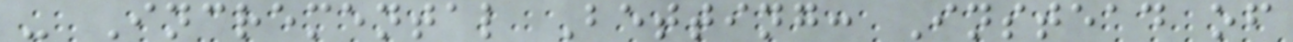- Incremental Betting: Instead of
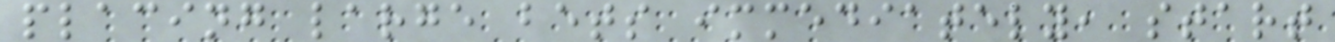placing large bets immediately, start
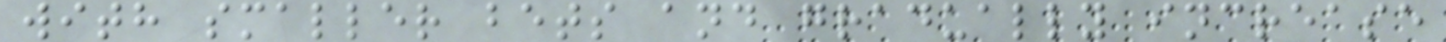with smaller bets and gradually increase
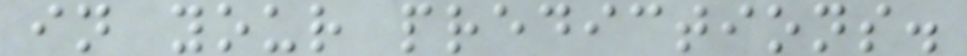in your predictions.
